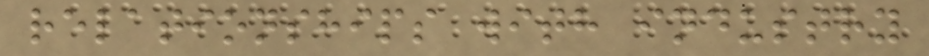relationships with industry
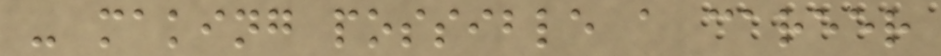- making possible a career
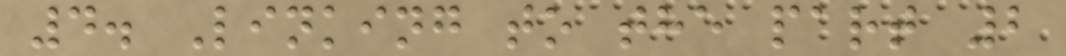4. Linking to the part 2
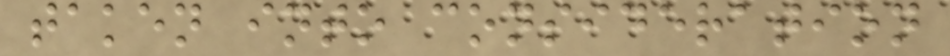taken into consideration
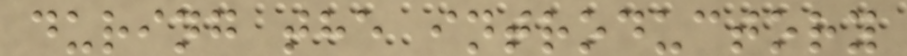during the introductory
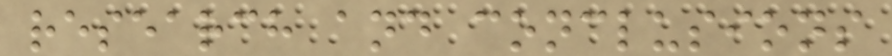research and conclusions
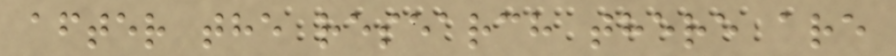after the research there are
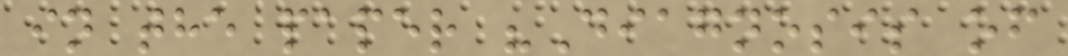in the paper "Diagnosis of
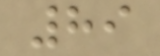89
